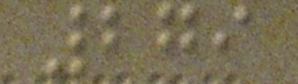279
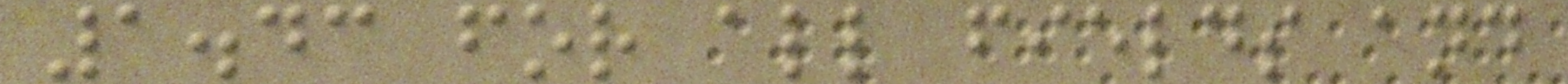1.43 for all fields and
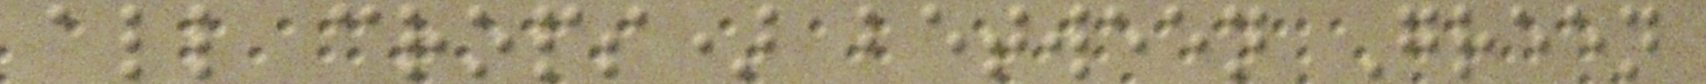all crops) between Green
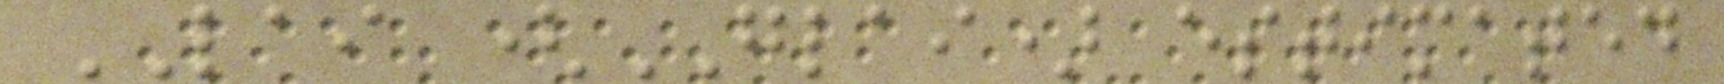LAI (GLAI) estimated
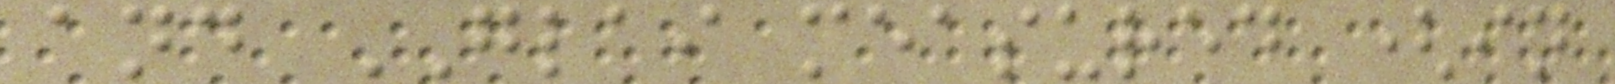and GLAI measured (in
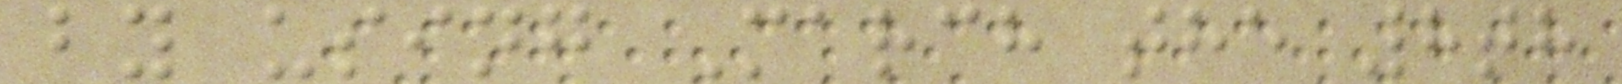by using March the 8th
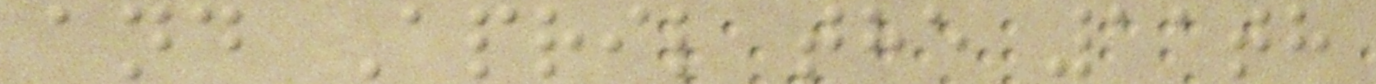and April the 11th
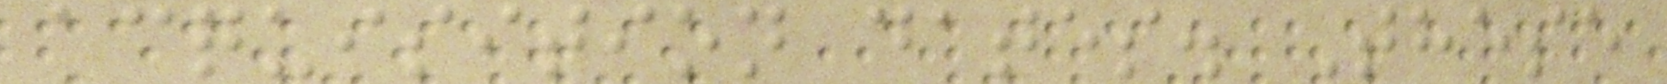acquisition dates. These
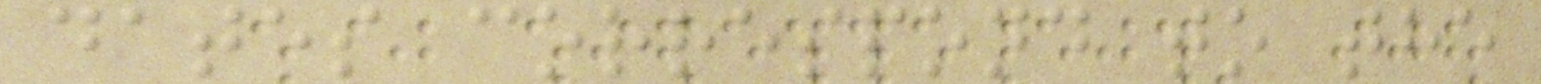dates correspond to the
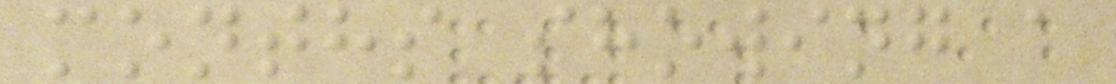months showing a
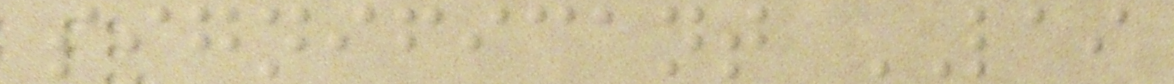significant LAI
